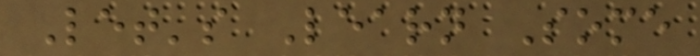Let's Learn Some
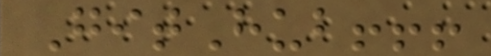GitHub!!!
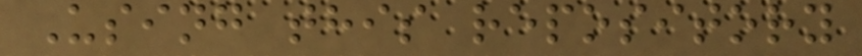Using this repository
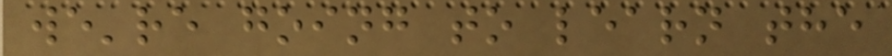we're going to learn the
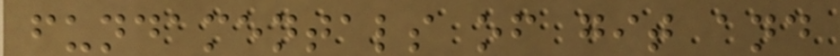fundamentals of git and
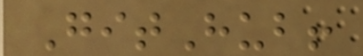GitHub!
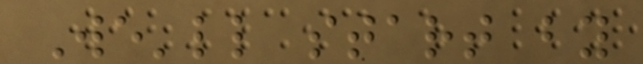We'll start by
